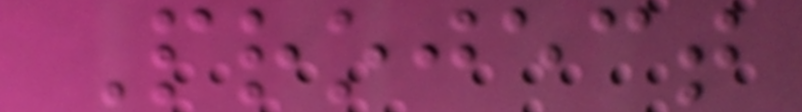Project
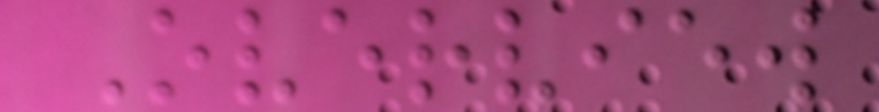Overview
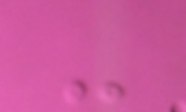-
